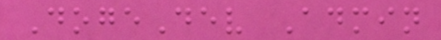DogeDev Admin
